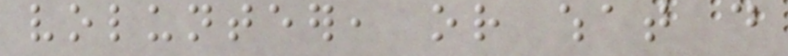volunteer, or what do
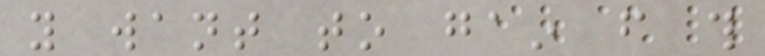you want to gain from this
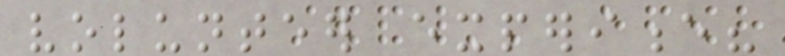volunteer experience?
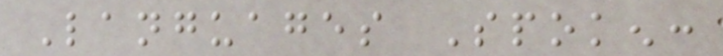Languages Spoken:
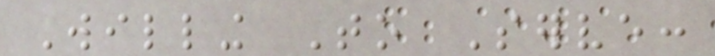Willing To Serve:
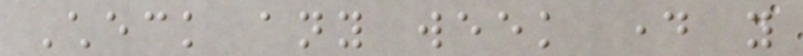Check any week day you
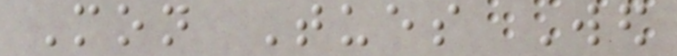Mon Tues Wed
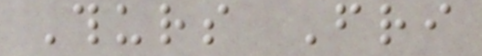Thurs Fri
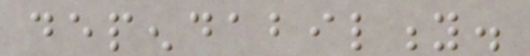dependability.
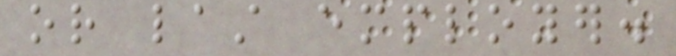or last employer.
